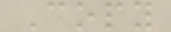Copy
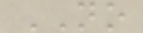NO
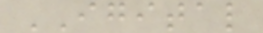IGITAL
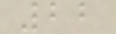22
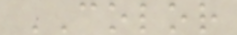COLOR
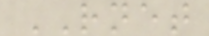RNET
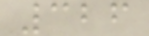326
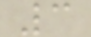3
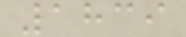1839
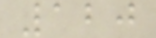120
